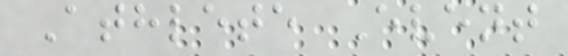Athlete Event
